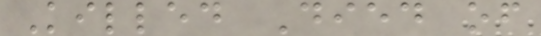Killed Died of
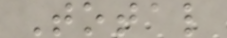Total
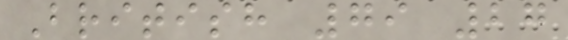British 79 27
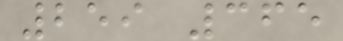259 365
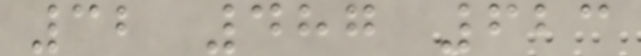32 487 623
